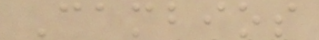Cambios
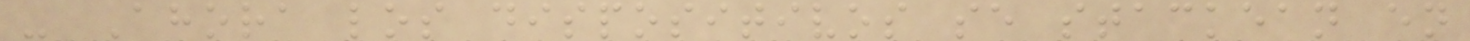- Ahora los dispositivos se stackean en
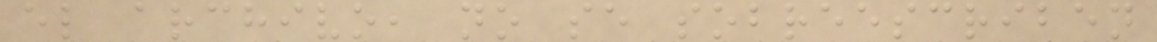el archivo, no se sobreescriben
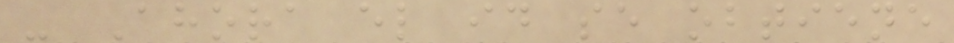- Ahora el id se obtiene
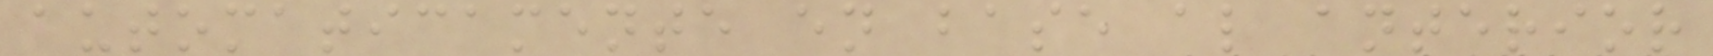automaticamente en base al anterior
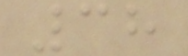38
